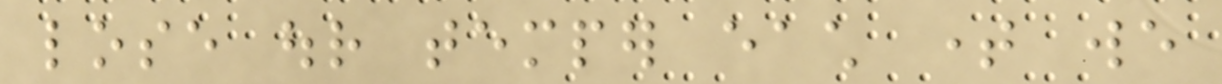lose our temper each time we
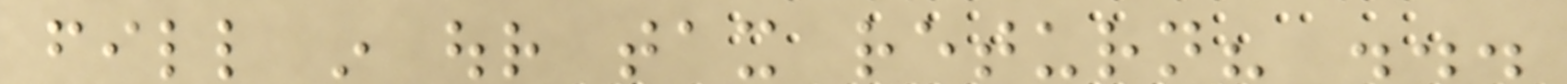fill in our tax return? ...
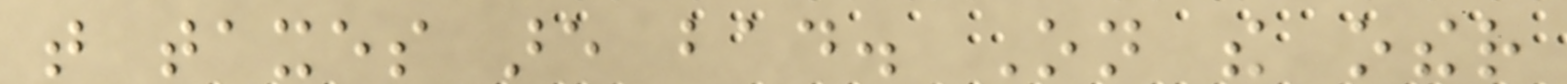that taxes are bad. On the other
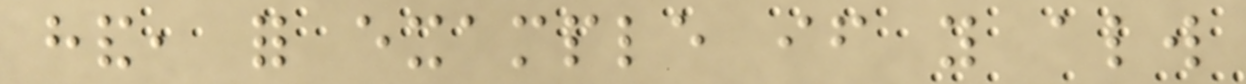hand, for example if you always
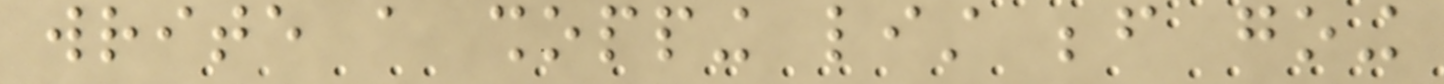write a shopping list before going
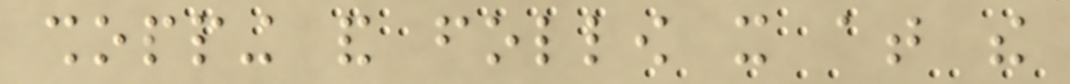shopping and follow it at the
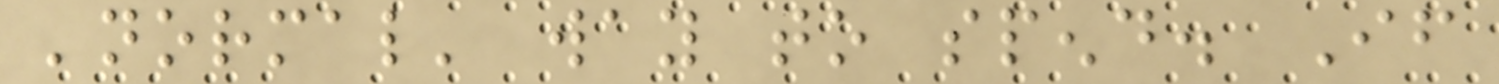'normal' way to spend. If
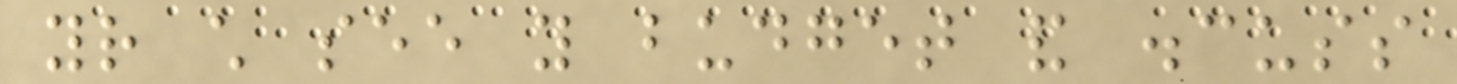your child see you budget and discuss
